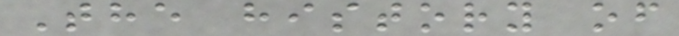The history of
